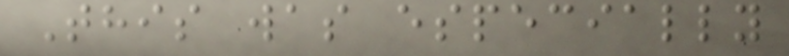This was especially
